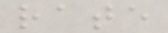rate
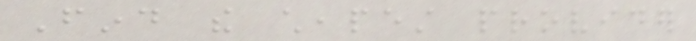Find the cheapest provider
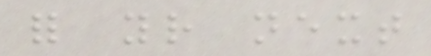for your next
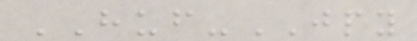HUF-JPY
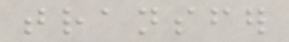transfer
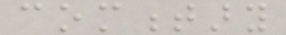commentary
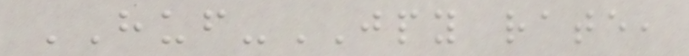HUF-JPY rate,
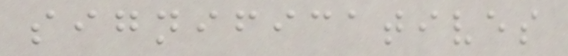significatives
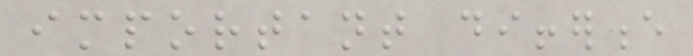important difference
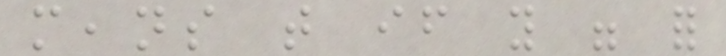means that if you were for
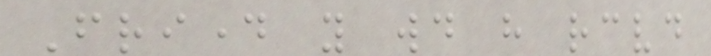Friday you would have received
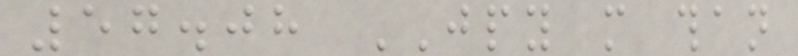57.08 JPY more than
